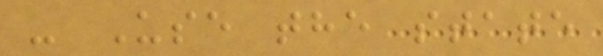- Use the state
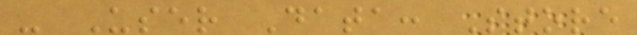- User Data: Store
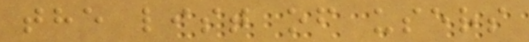the list of users
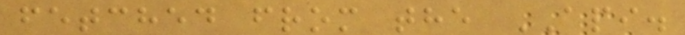fetched from the API.
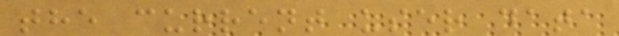the current user data
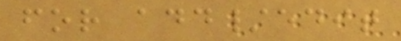for add/edit
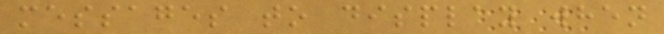messages to display when
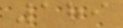189
